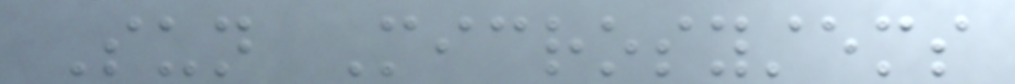Sun Microsystems
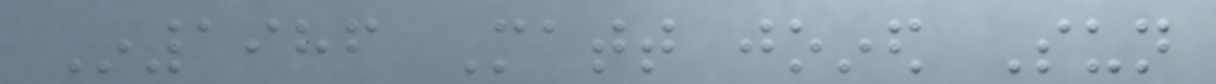In1986 Matt joined Sun
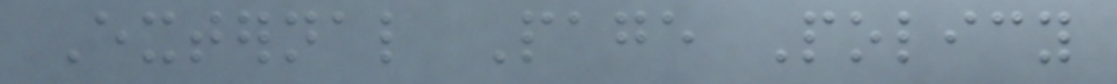External Page Policy
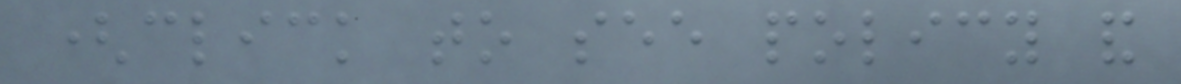(click to see policy and
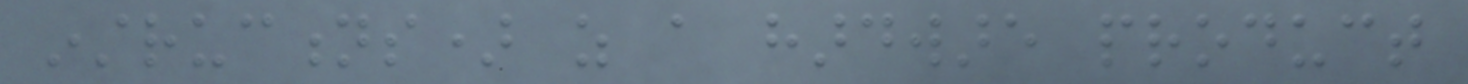instructions) as a hardware product
